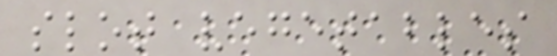slot vegetables
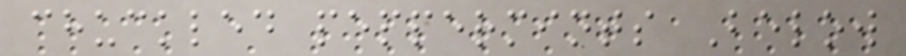chuckled peppermints Below
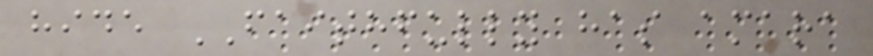hide FAITHFULLY has amara
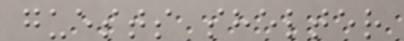guests shelter
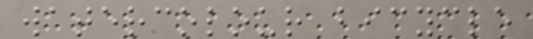watercolour bicycle
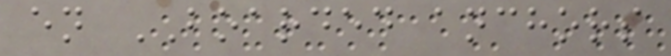en BOARDED anchors
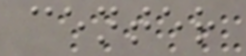center
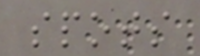spots
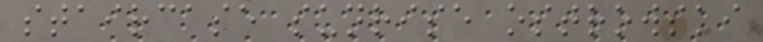staircase sunrise ostrowski
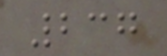237
